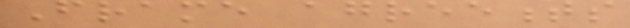Frame agreements
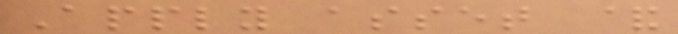Apply asset &
